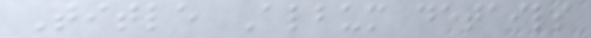Title Album details
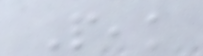Peak
